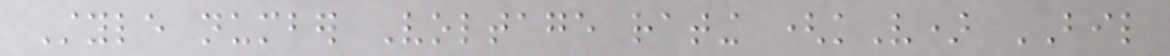Style number Voltage rating (kV) BIL
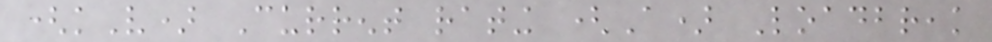(kV) Current rating (A) Loadbreak
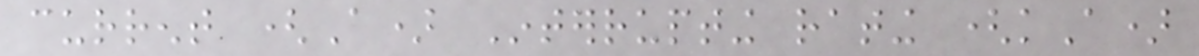current (A) Interrupting rating (kA)
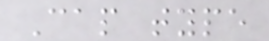Cap type
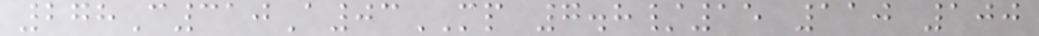278C310A03MP 7.8/15 110 100
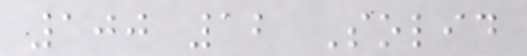100 12 Solid
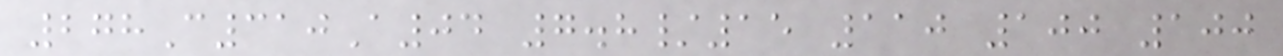278C310A04 7.8/15 110 100 100
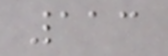113
